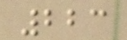223
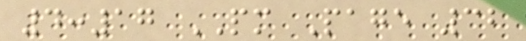4:17 PM Page 32
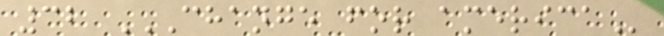32 CHANGE FOR AMERICA
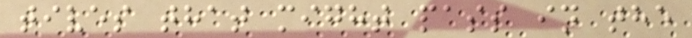tives that might pass in the
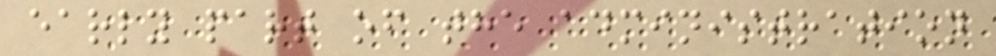early part of the administration
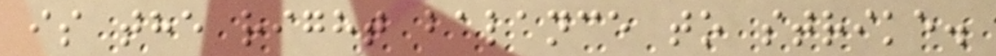is the right balance to strike.
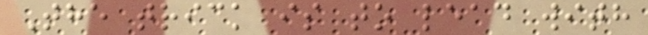The trick is to lead with
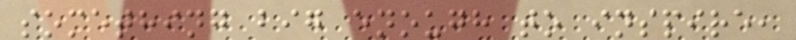something big enough to inspire,
